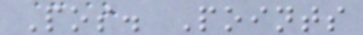Pos. Points
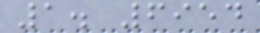1. 6954
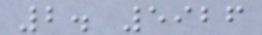2. 5926
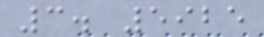3. 5925
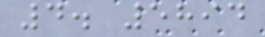4. 5894
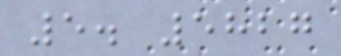5. 5827
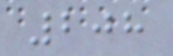208
